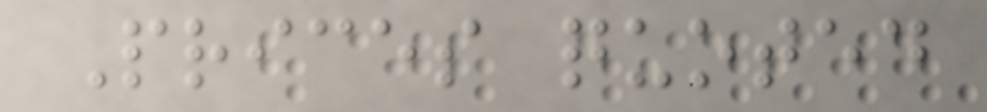Prices quoted
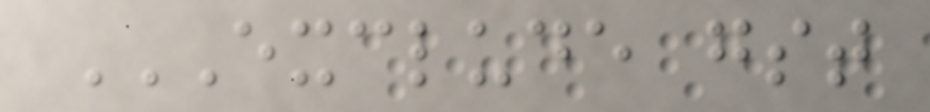EXCLUDE GST
